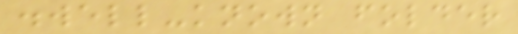.well-known folder
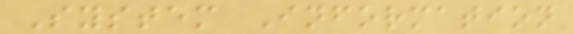System Information
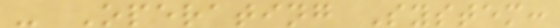- Operating System:
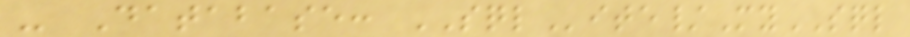- Database: SQLite/MySQL
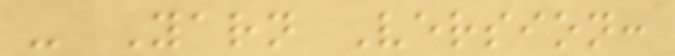- Yarn Version:
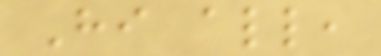Hi all,
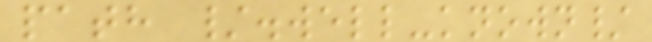path /.well-known/
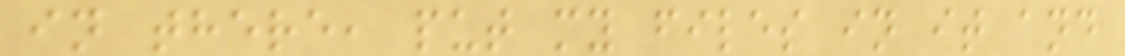in there, put my files in it and
